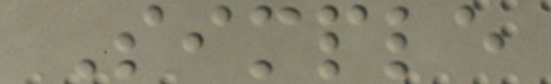Simple
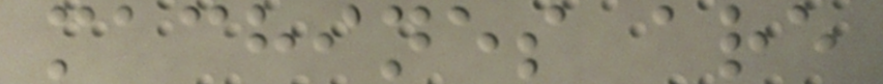machines are
